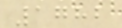1782
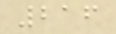216
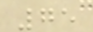75
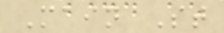Main St
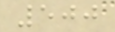500
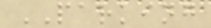PARKING
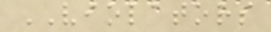VIOLATORS
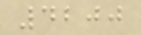4200
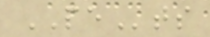PEts
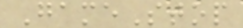GameStop
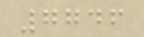7746
